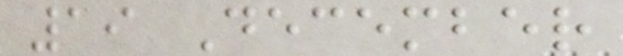19 December
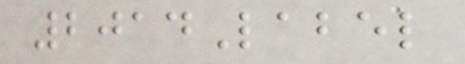2014Label
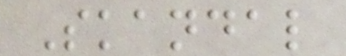Skandal
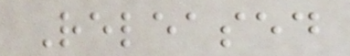Released
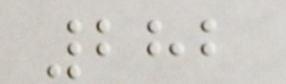282
